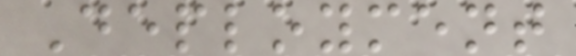Deployment
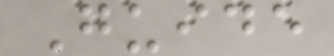Guide
